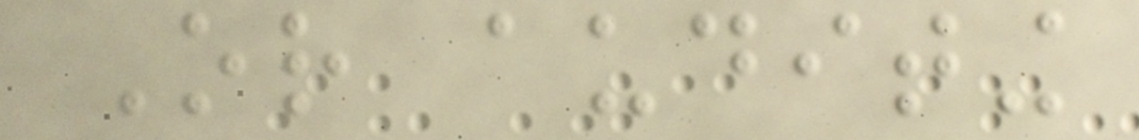Or auditing
